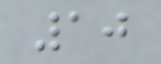10
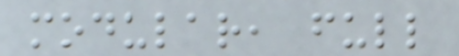modular, full
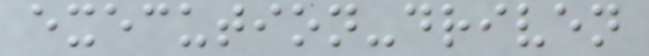execution-driven
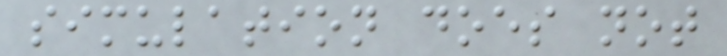simulation does not
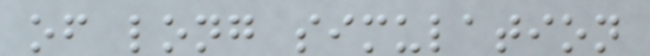of long simulation
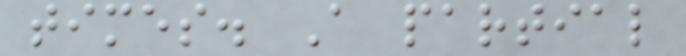times. A partial
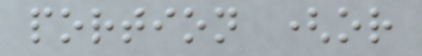portion (or
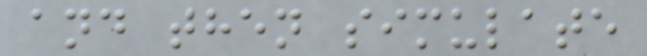and then simulate
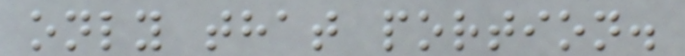only that portion.
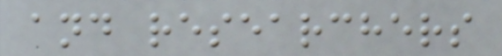and researchers
